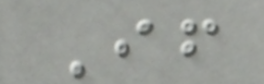If
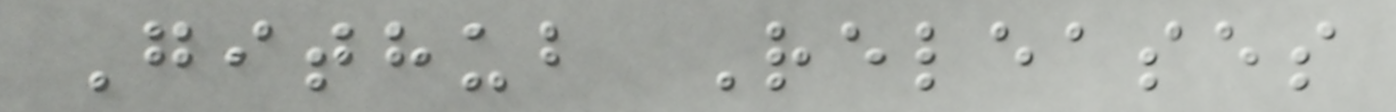Github Releases
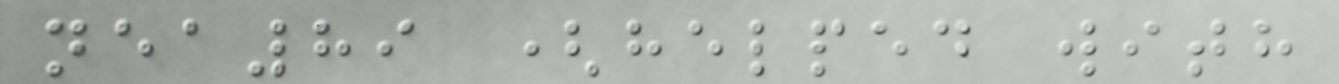nea89 (helped with
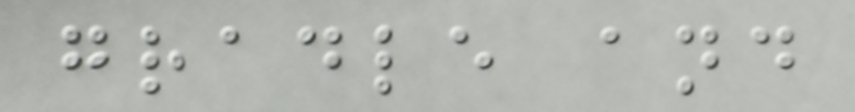gradle and
